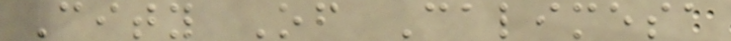City Of Calimesa
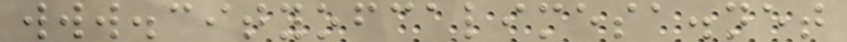www.cityofcalimesa.net
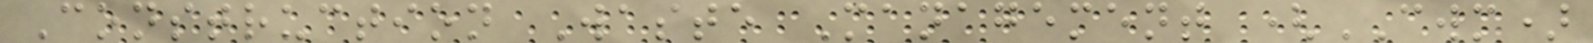Construction Waste Management (CWM)
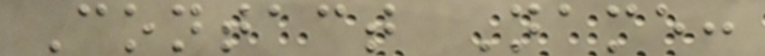Contact Name:
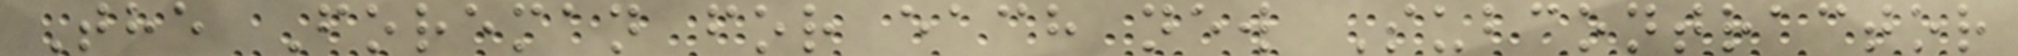The Foreman for each new Subcontractor
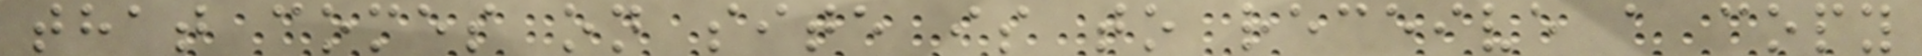that comes on site is to receive a copy
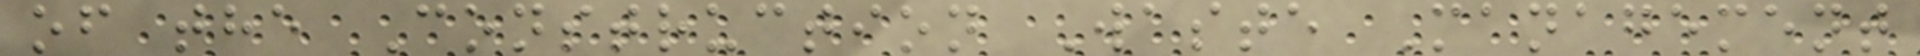of the Construction Waste Management
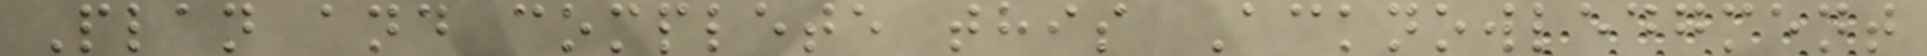Plan and complete this Acknowledgment
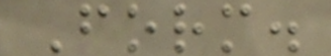Form.
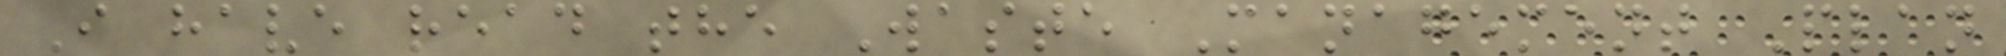I have read the Waste Management Plan
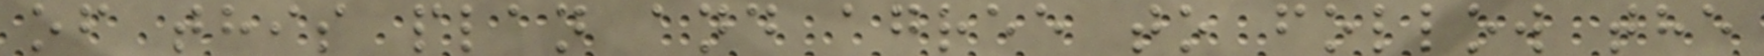of this plan and agree to follow the
